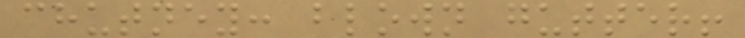chutney: blown gutter!
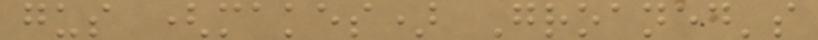gus (makes) Groaned's
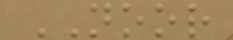NOOR
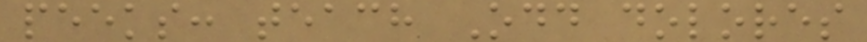peeks: teach Odd dolores
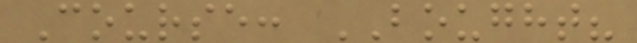Course: BOUGHT?
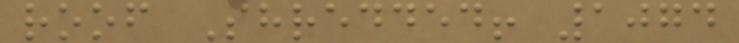roof Shredded! 1074
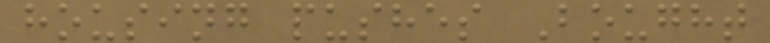housing pushes Bought
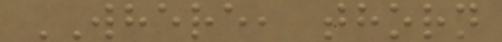WHERE, thorn
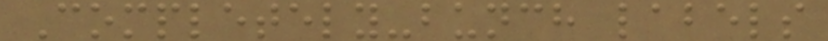Completely-bunch labels
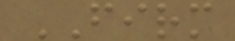FIRM
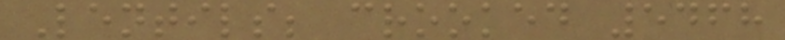Lentils; crooked 5468
